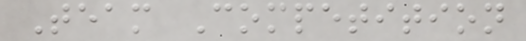Team Competition
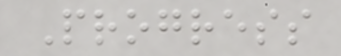Progress
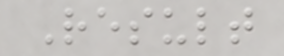Result
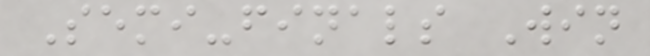Semi-finals Win
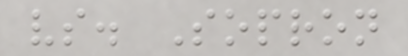vs. Sopron
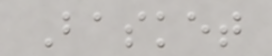Basket
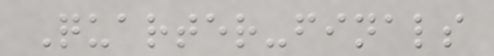Quarter-finals
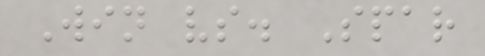Win vs. Spar
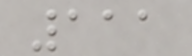111
